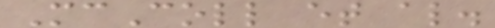McColl et al.
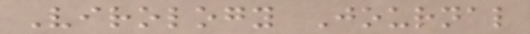Virology Journal
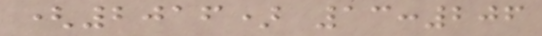(2016) 13:206
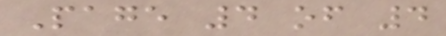Page 4 of 4
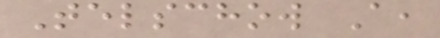Telschow A,
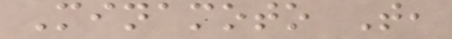Minamoto T,
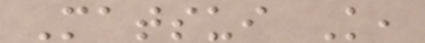Matsui K,
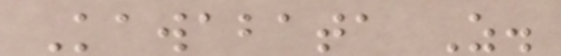Kawabata Z.
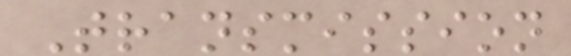Transmission
